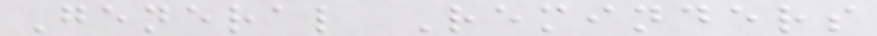General Reminders
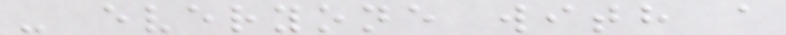- everyone with a
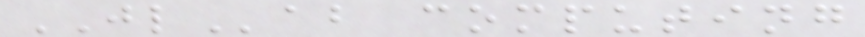JLab computing
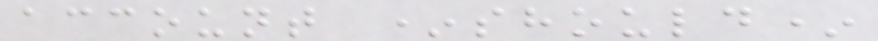account *should*
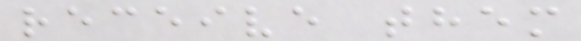receive them
